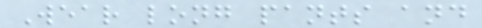Wear long pants and
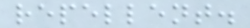repellent.
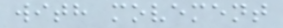with movement
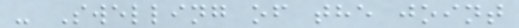- Swelling of the joint
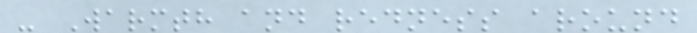- Warmth and redness around
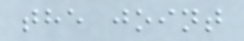the joint
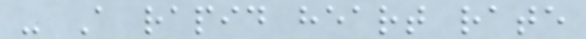- A rapid heart rate
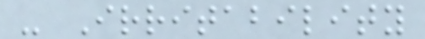- Irritability
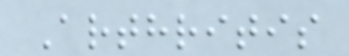Arthritis
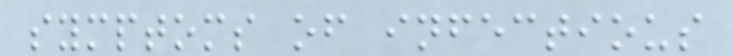symptoms of infectious
